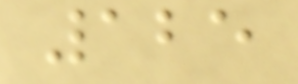125
